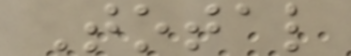Total
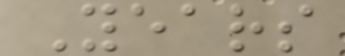Years
